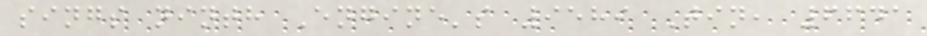sings ninth Engine's 9589 Tin, 6641
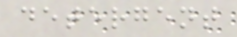detergent
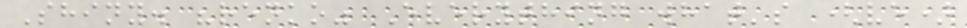Shiny. "renko" Everything what's (ve)
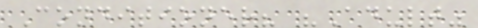Conditioner? "Adult"
